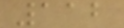112
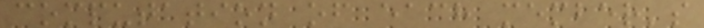computation of each member's
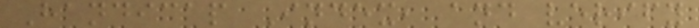Handicap Index, and verify
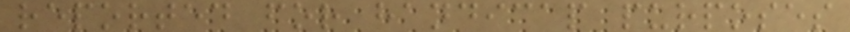reported for handicap purposes
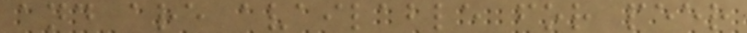and are available for peer
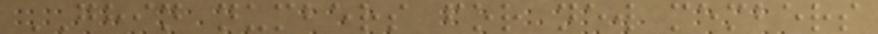GHIN numbers for new members
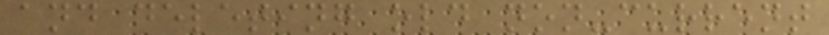and deleting old non-current
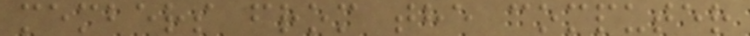members from the computer
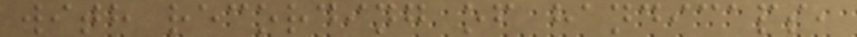with recording of handicaps,
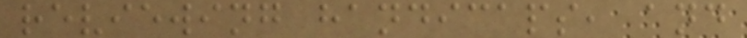reviewing handicaps, and
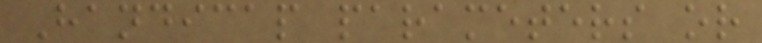Handicap parameters or
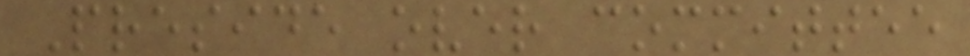Preside over committee
